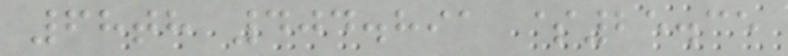68th 404.891 $25.35
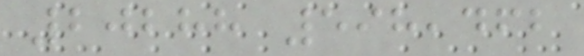20288 598,462
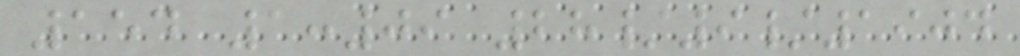154 1:09 28/9/1904
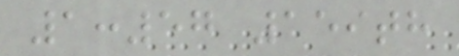1:57 159th
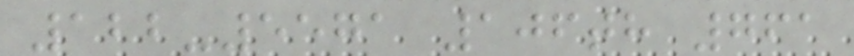122-5571 106th 761
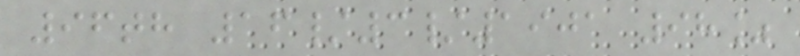96th 16/3/1901 98%
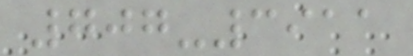707-3911
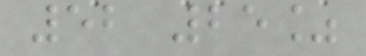52 25%
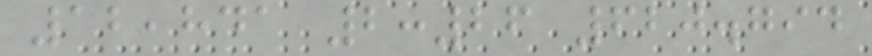12,841 2:26 620.794
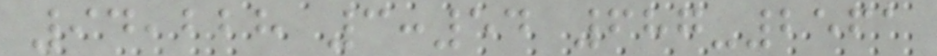94,228 3:54 687-2561
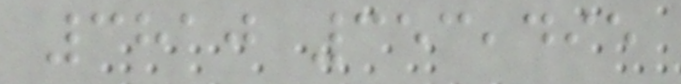3810 353,495
